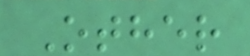Other
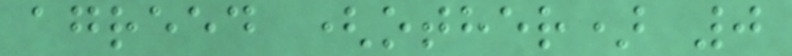agreed (other) 0
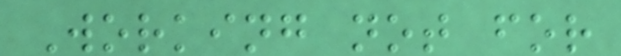Working not for
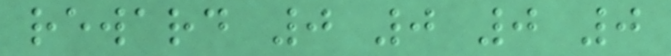reward 0 0 0 0
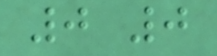0 0
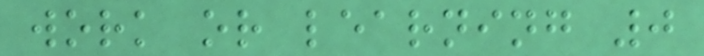work or learning 0
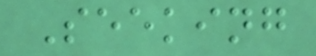Seeking
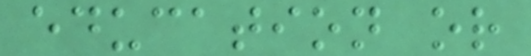education or
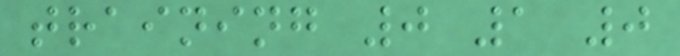training 0 1 0
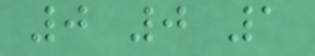0 0 1
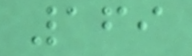169
